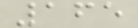165
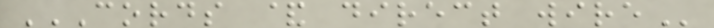CORDS & DIRECT WIRE
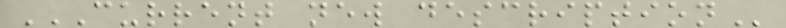CURRENT NEW DESCRIPTION
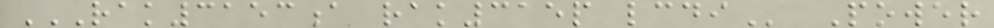RAK3153A RAK315P LCDI Power
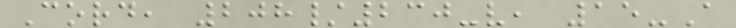Cord, 208/230-v, 15-A
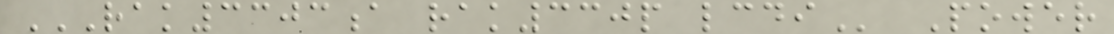RAK3303A RAK330P LCDI Power
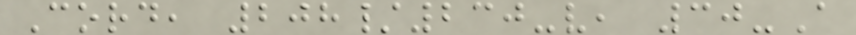Cord, 208/230-v, 30-A
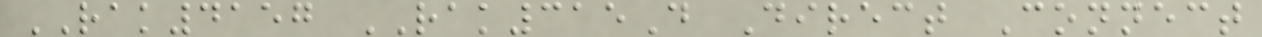RAK4157 RAK315D Direct Connect
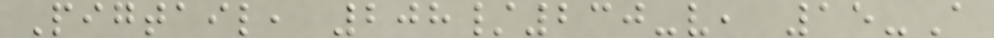Pigtail, 208/230-v, 15-A
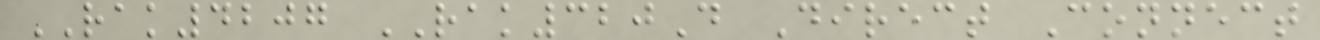RAK4207 RAK320D Direct Connect
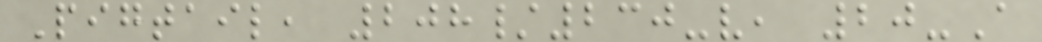Pigtail, 208/230-v, 20-A
